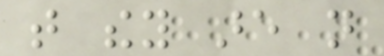that they are not
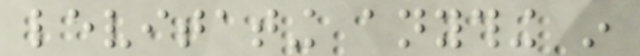levitating anything in
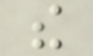the
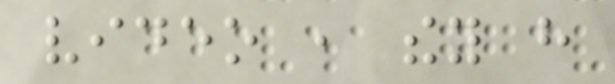video , they have
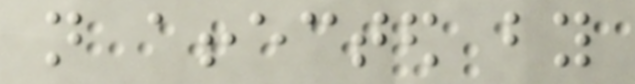not affected by
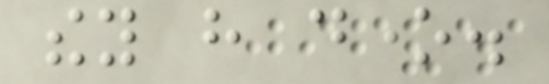they have done.
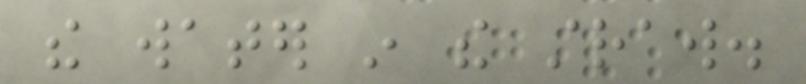the water in the straw.
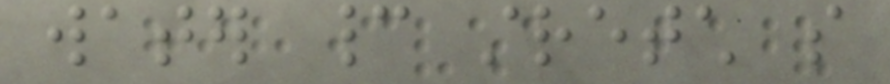water cannot stretch so
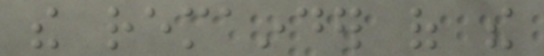the remainder of the
